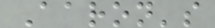Aaron's
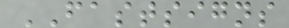FASTSIGNS
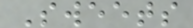Sweets
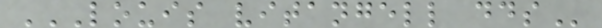LOUIS VITANGELL DDS
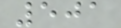501
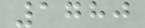1780
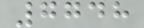7748
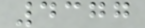4377
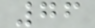76
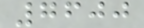7600
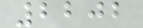2202
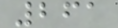261
